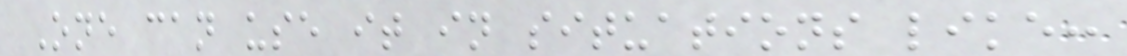One can use it in situations like:
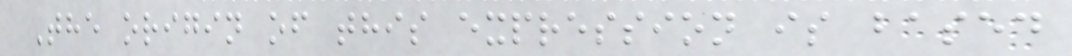The origin of this expression is based
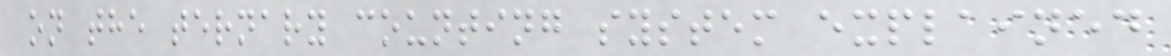on the ternary counting system explained
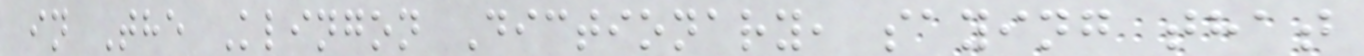in The Klingon Dictionary, saying that
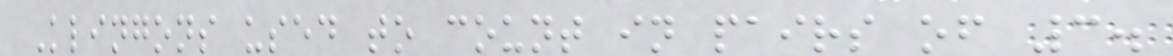Klingons used to count in pairs of 3.
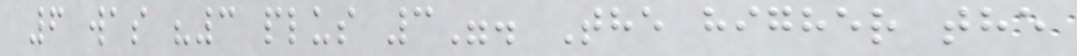6 was "3 plus 3". The higher the
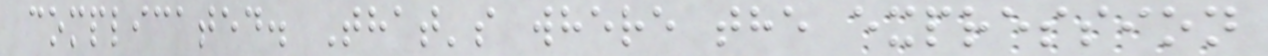complicated. That's where the expression
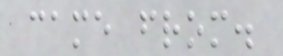came from.
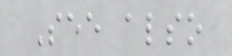See also
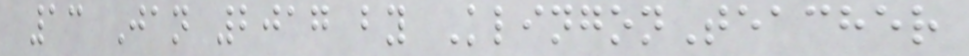13 Jan 2017 by KlingonTeacher
